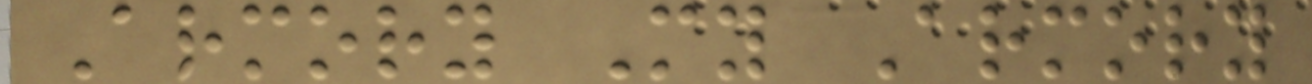Armory My Armory
